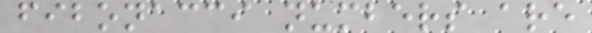fibonacci numbers are
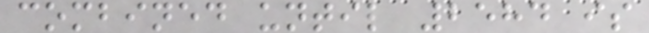combined until 2584 is
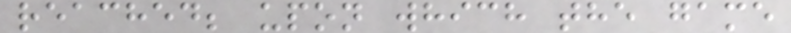reached; upon which the game
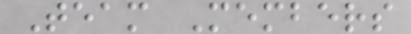Team Members
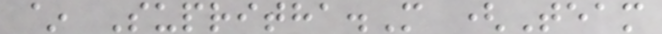~ Supritha.M (Team
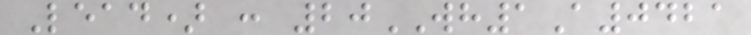Lead) : 20WH1A0421
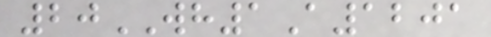20WH1A1201
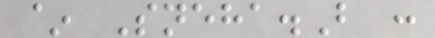~ Sneha.B :
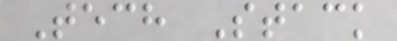Tech Stack
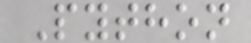Python
